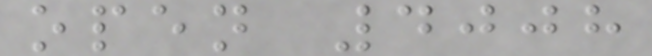open 4008
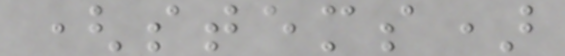(stems)
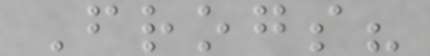Frogs?
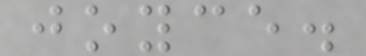joyce.
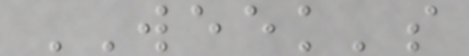WEEK's
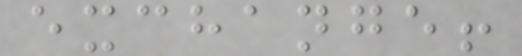exchange!
